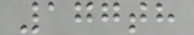177th
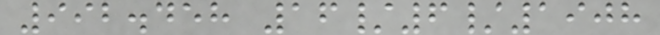992.458 16/6/1908
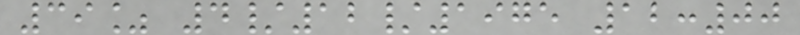39% 4/12/1975 12:00
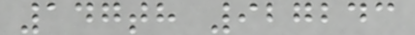147th 927243
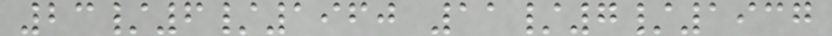23/6/1960 11/7/1937
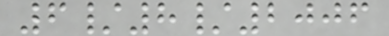6/8/2006
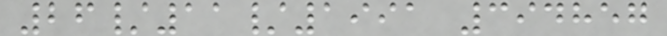26/11/1991 394857
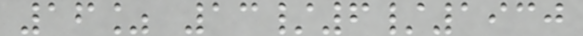16% 13/6/1930
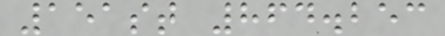151st 864.253
